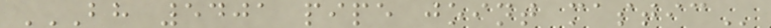BH 5401 PIPE JOINT MASTIC
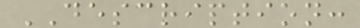DESCRIPTION:
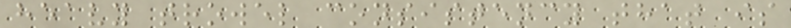heavy trowel consistency that is
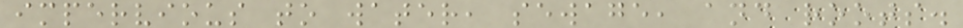impervious to water, sewage, and roots.
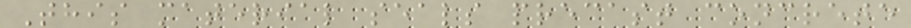This material seals precast concrete
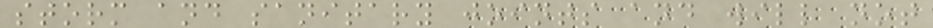storm and sanitary joints and will not
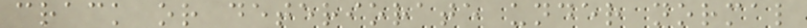crack or deteriorate under normal
